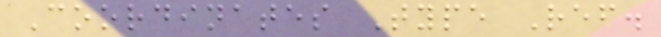Coordinates Type Ref.
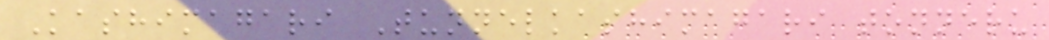Kashimagari Tunnelkashimagari tonneru
